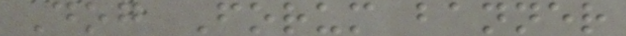Dog Forum banner
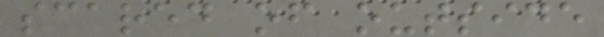scared of outside
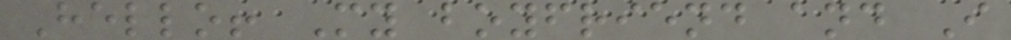Hello! My boyfriend and I
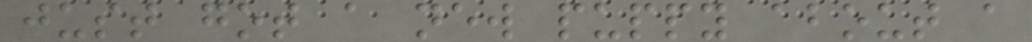just got a new puppy about a
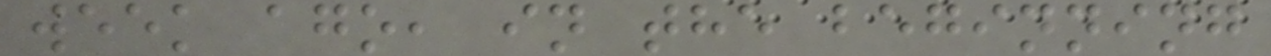week ago, in the beginning
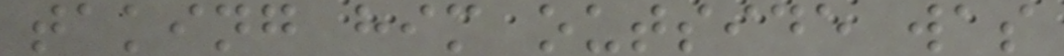taking him outside was
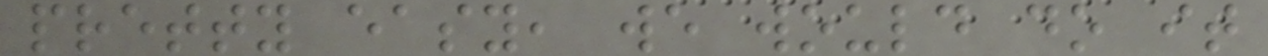pretty easy, we would do it
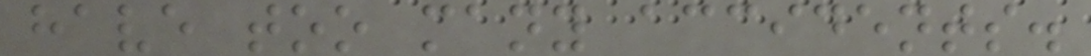have too many accidents.
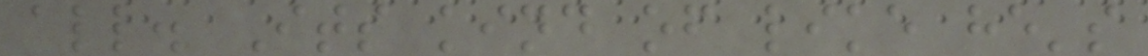all. Its kind of like he's
